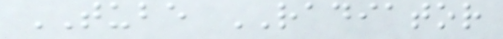TUBE RADIATOR
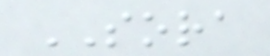SORA
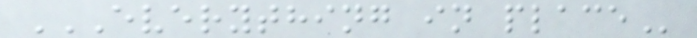EVERYTHING IN PLACE
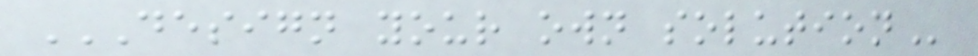DESIGN YOUR OWN SOLUTION
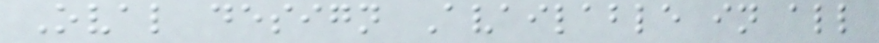Oval design Available in all
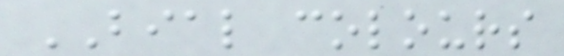BIAL colours
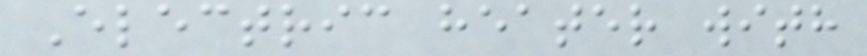Electric heater with
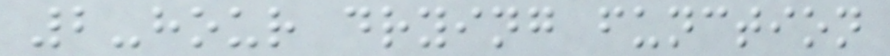2-hour drying function
